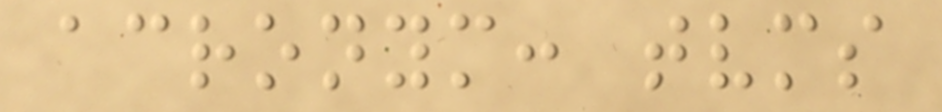acronym: tvms
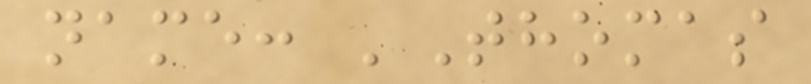name: 'Thomas
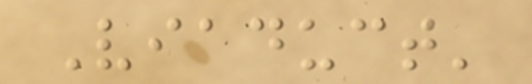Viaduct'
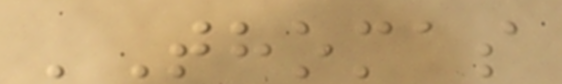'Thomas
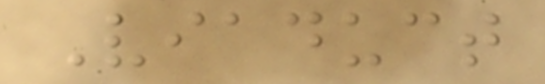Viaduct
